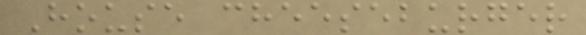House cheeseburger
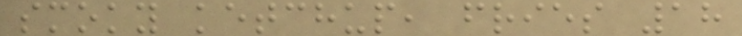smoky ketchup, fries 18
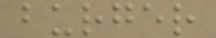burger
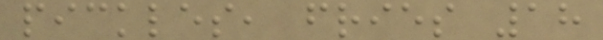pickles, fries 18
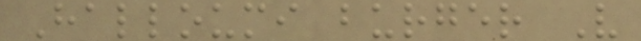Halloumi burger V
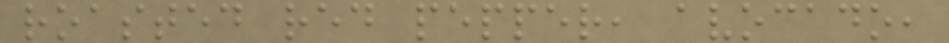roasted red pepper, avocado,
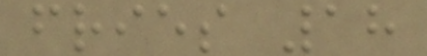fries 18
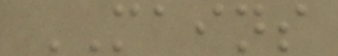MAINS
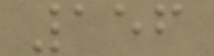156
